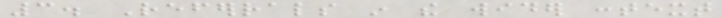3. Referrals in the wider context
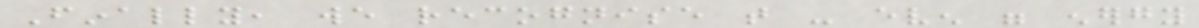Finally, we recognise that - even were energy
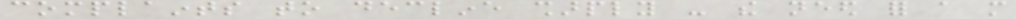complaints to decline sharply - the need for a more
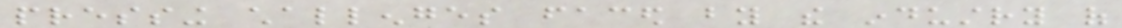pressing challenges faced by the industry of
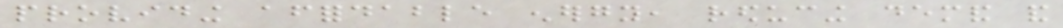providing affordable energy, reducing demand and
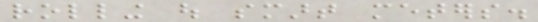rolling out smart meters.
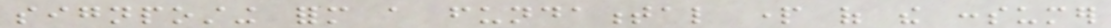signposting form a fundamental part of the consumer
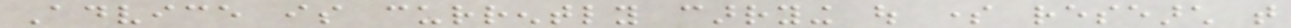Advice is currently carrying out some research that
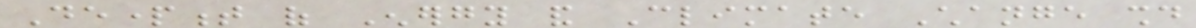Department of Energy and Climate Change should
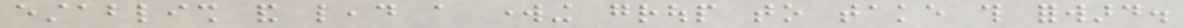establish and lead a working group to take this forward.
